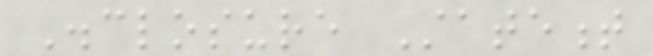Disclosure Statement
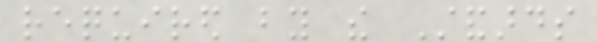required by the Standards
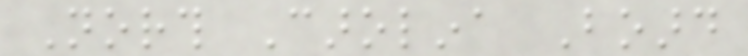North Carolina Board
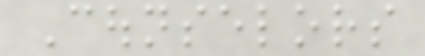Counselors
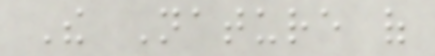The Nature of
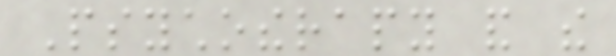Psychotherapy and the
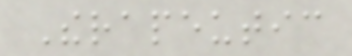Therapeutic
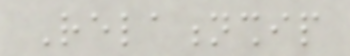Relationship
